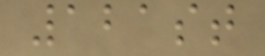121st
